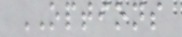OPTIONS
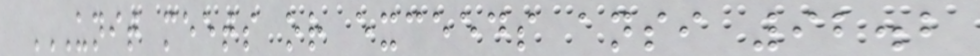UNIT MEETS OR EXCEEDS ANSI 92.2
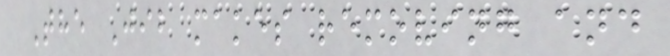The Jib makes removing and
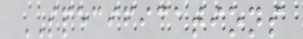SPECIFICATIONS
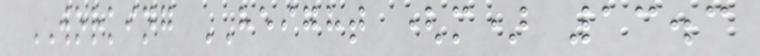WORKING HEIGHT (m) 13.3
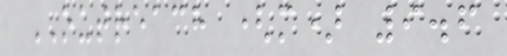OUTREACH (m) 9.6
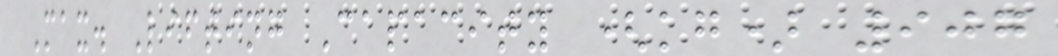Max. Lifting Capacity (kg) 907
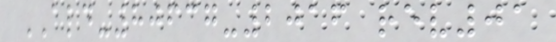ALD-80637-2016 rev01
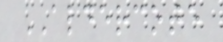ALDERCOTE
